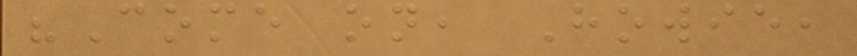"Come on, Howie,
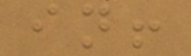in!
